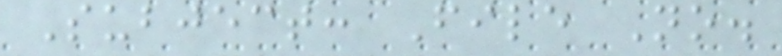Subject: File No.
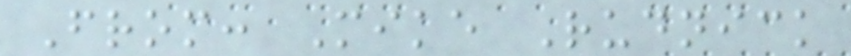From: Mike Rudnick
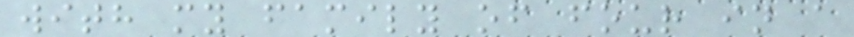with my family of four in a
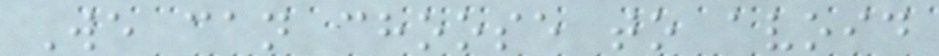We can choose to avoid
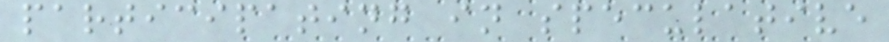participating in speculative
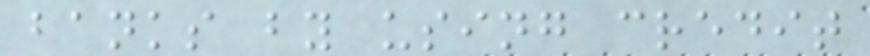banks by using credit
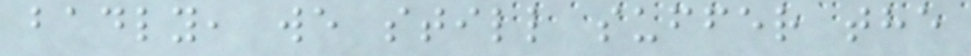badly, we still suffer the
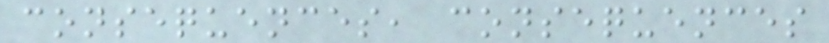consequences, consequences
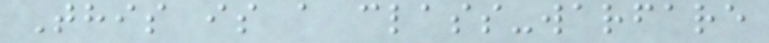This is a class-warfare
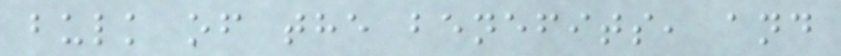bulk of the benefits, and
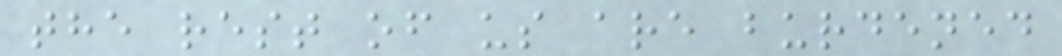the rest of us are burdened
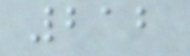212
